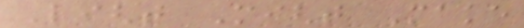Light Might Make
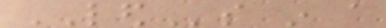LEDs in a
